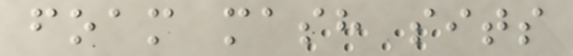foam mash sits
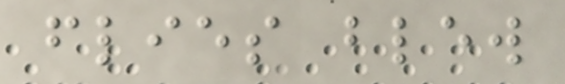flies blew
